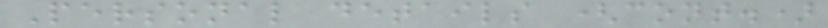Personal details (cont.)
